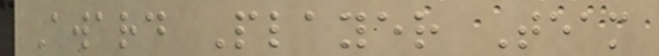Award Player Team
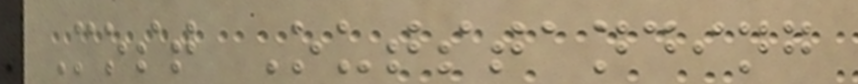Most Outstanding
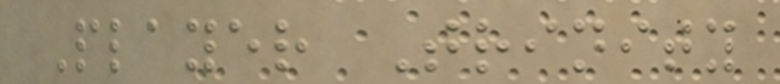Player Trinity
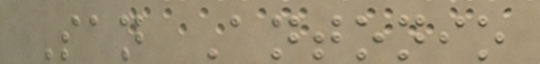San Antonio
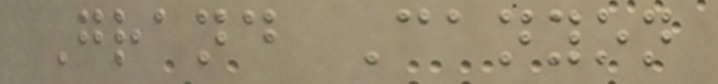Grand Canyon
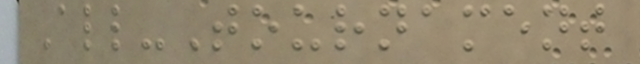All-Tournament
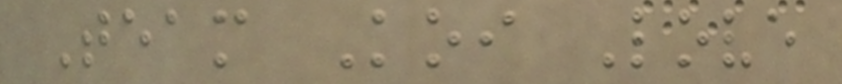Team Koi Love
